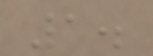1.
